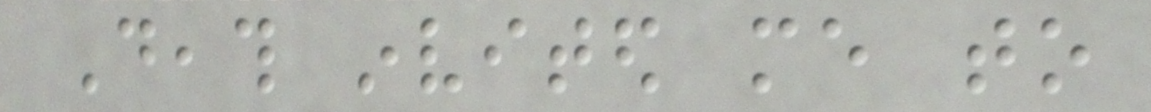Death invited me to
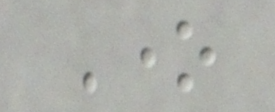One
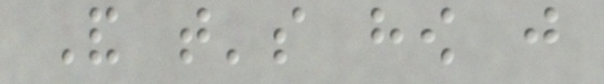And that's how just
